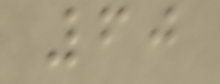60
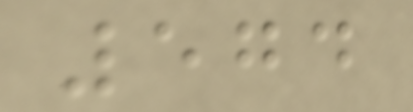574
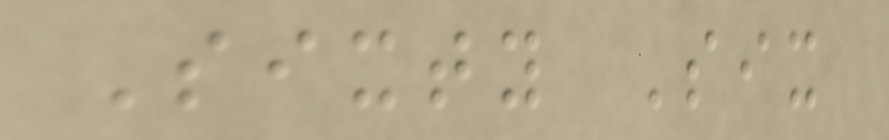Sixty Six
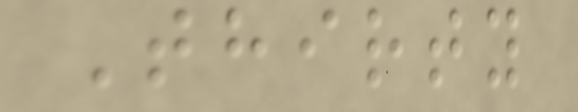Thirty
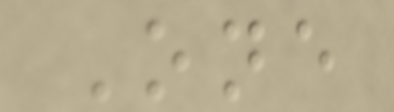One
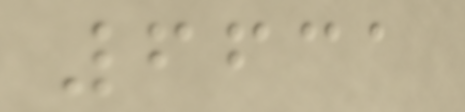6631
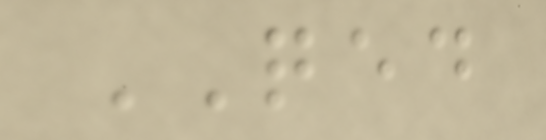QED
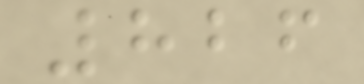826
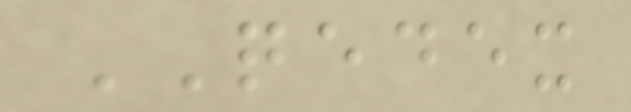QEDEX
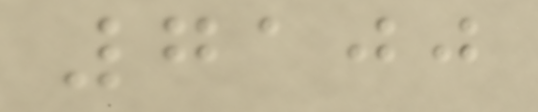7100
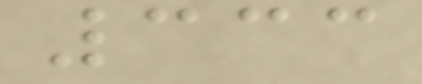333
